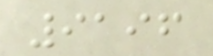9196
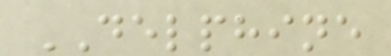DELPHINE
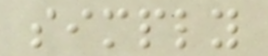simply
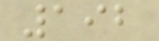192
